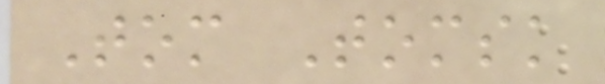Tom Tomsk
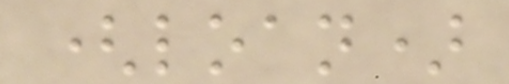(loan)
